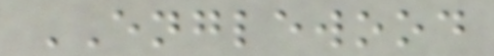ENGLEWOOD
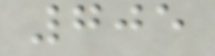705
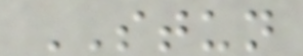STUN
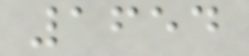1654
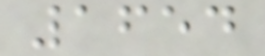1654
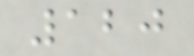120
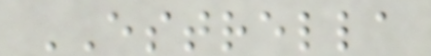ESTRELLA
